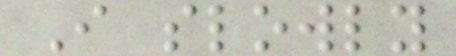I slowly
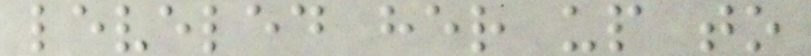leveled her up to
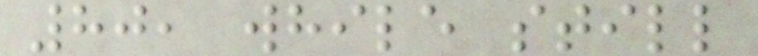80, while still
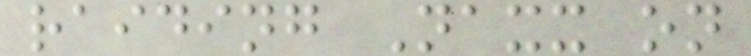raiding Naxx on
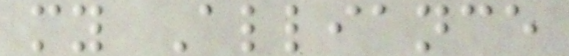my Alliance
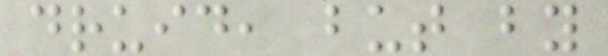druid, but by
